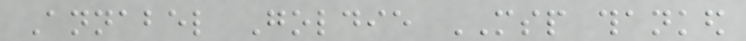Annabel Goldie MSP thanked
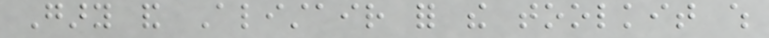Gary and Alistair for the toolkit which
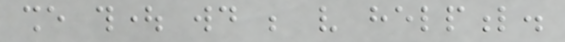she thought would be very helpful.
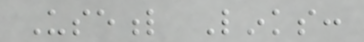Useful Links:
